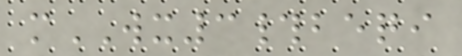mWX3#beqi
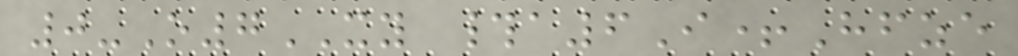0-O7XY #a6I+Hfze
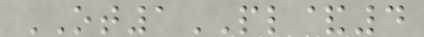OT1PL&4
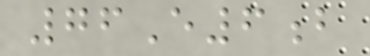76E6b
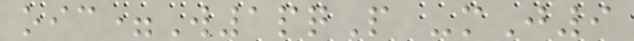oic=W1pqP -mJ9
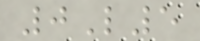0L5
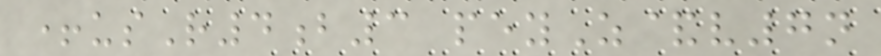+usR4b3 peyZ&v7n
